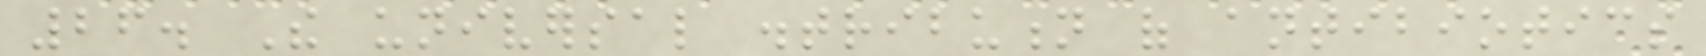26. The universal distribution of antibiotics
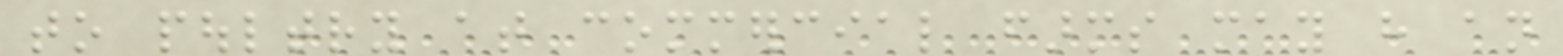to poultry at commercial farms may have an
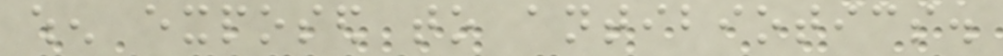when exposed to antibiotics.
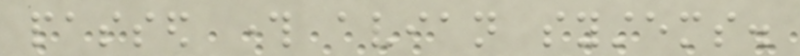passed through avian systems.
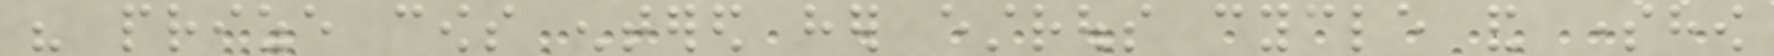his prize cows entered her estrous cycle and somehow
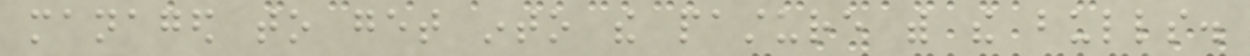managed to get into the pasture with the bulls.
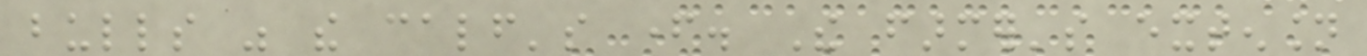bulls was the calf's father. The farmer's extension
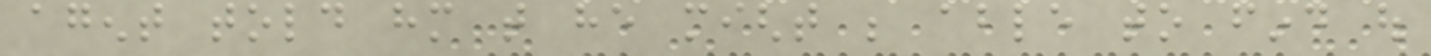agent told him that he might be able to find out
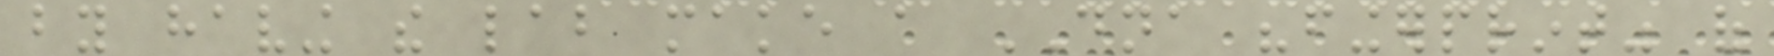by having the lab make a DNA "fingerprint" of
